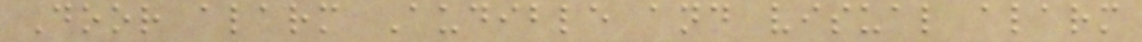Door alarm Audible and visual alarm
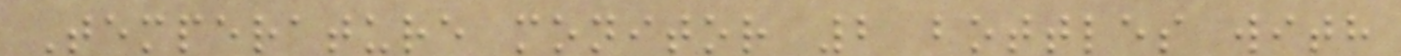Temperature monitor 2 bottles with
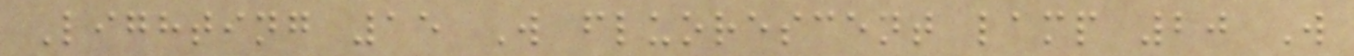Lighting 15 W fluorescent lamp 20 W
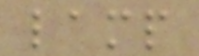lamp
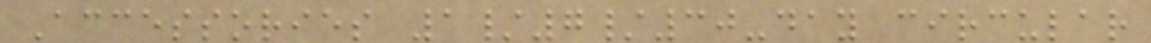Accessories 1/7/30-day circular
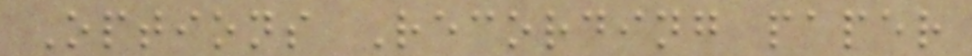Options Recording paper
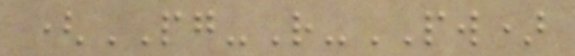(PG-R-PW)
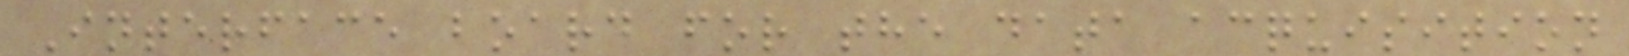Interface board for the data acquisition
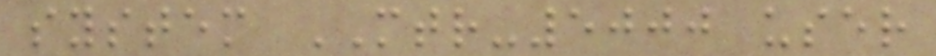system MTR-5000 user
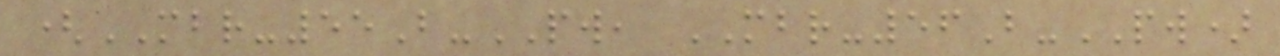(MBR-55B-PW, MBR-56B-PW)
